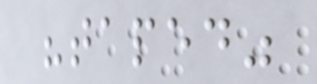"taped"
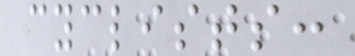cyclists:
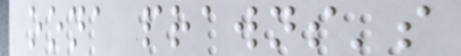oona prawns's
